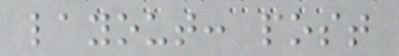layout: post
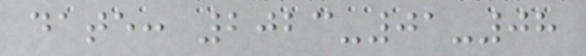date: 2023-01-08
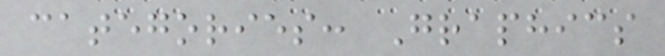categories: Graphics
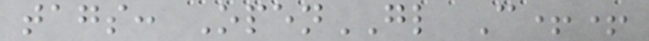tags: OpenGL C++
